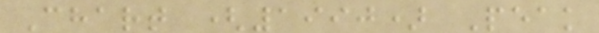Chart (1990) Peak
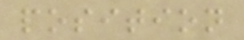position
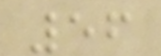56
